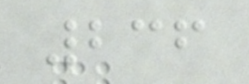236
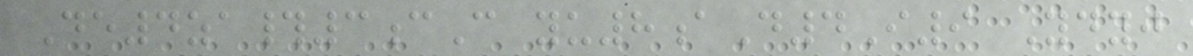De4za#3cC yu8aD4I9 Ydyj
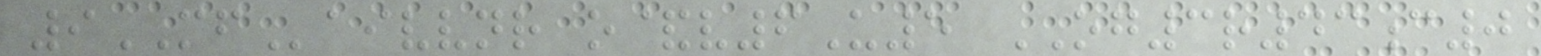9MFaivvnr o&v6U5 OG3r43c0
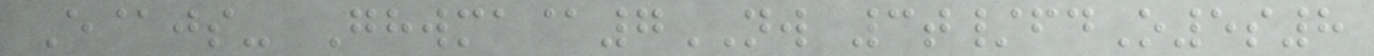E@js- Ghwma@7NW 3t/fdO5s8
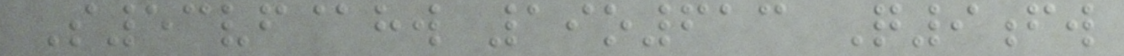S53vf@hw 19o613 Q9fw
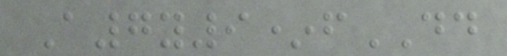A7y9*fDD
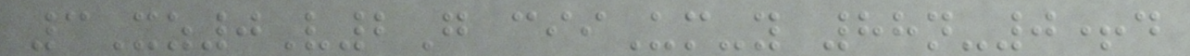3Xz0V2G ciiUm-y 88n-0+d
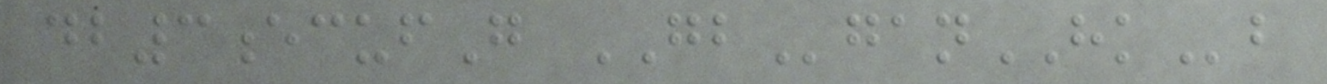db3ecufG GBganHKb
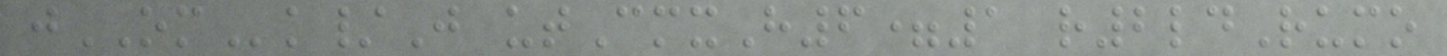jOMk/J utCmxH6=1 r2ldRumo
